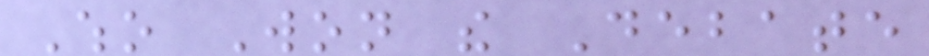Who Won the Debate
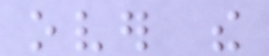over the
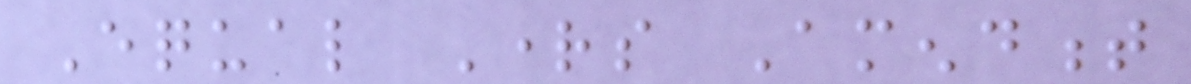Equal Rights Amendment
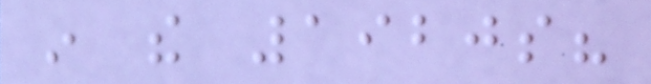in the 1920s?
